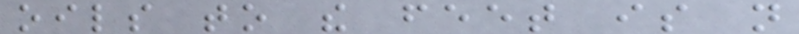oils to the feet is not
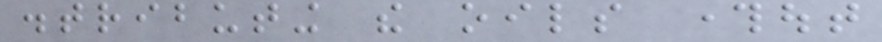distributing the oils throughout
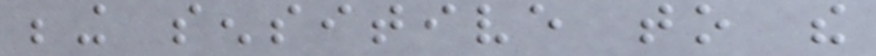being sensitive to the
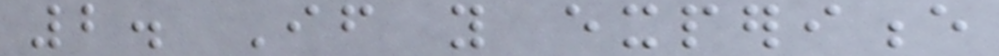2. If you experience
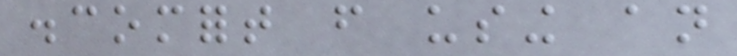discomfort from using an
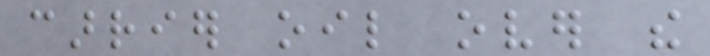carrier oil over the
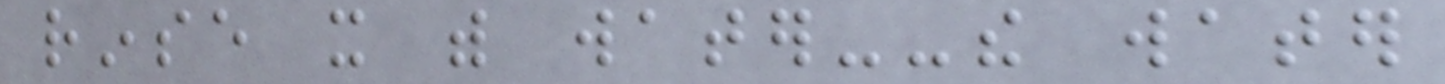rinse it with water--the water
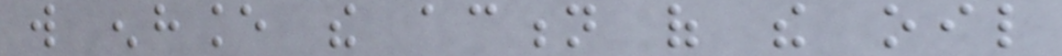will enhance the action of the oil
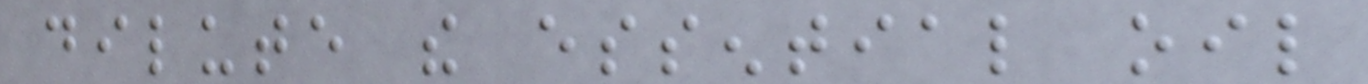dilute the essential oil
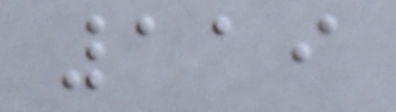119
